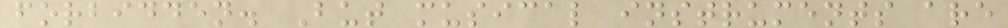forbidden. But musical instruments are
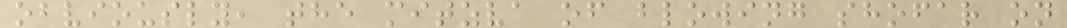obviously, the mitzva of blowing shofar on
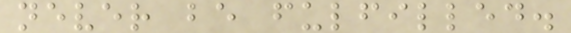never be fulfilled.
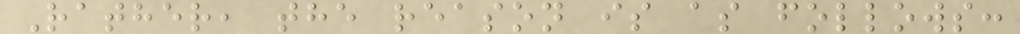Rather, the reason is as follows:
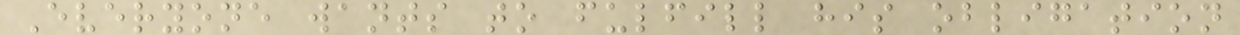Everyone wants to fulfill his obligation
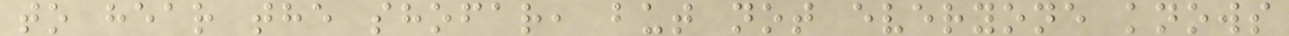to hear the shofar, but not everyone knows
